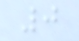0
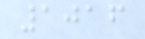1016
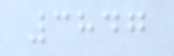3847
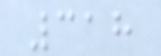318
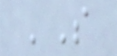'S
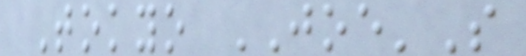Tokyo JOE'S
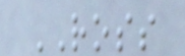ROSS
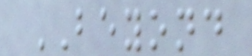BEYOND
